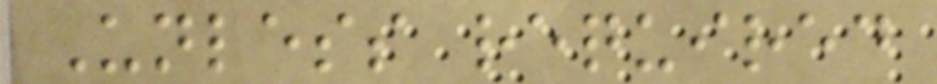Unless required
